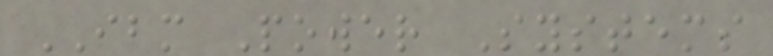IBM Power Systems
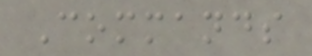Commands
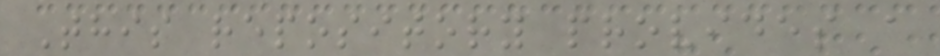This repository provides a
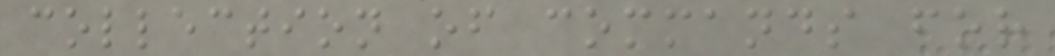collection of commands for
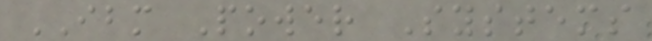IBM Power Systems
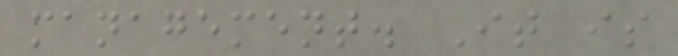management. It is
